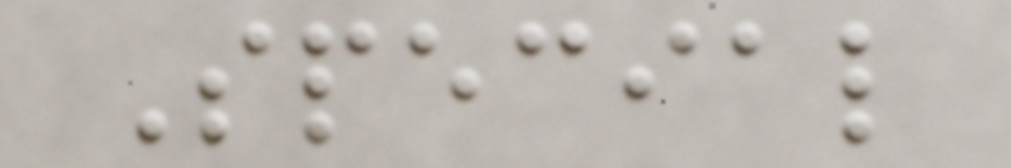Special
